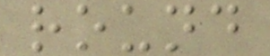round
